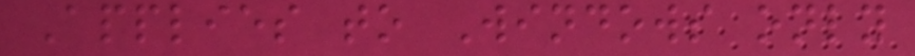Applies to Windows only
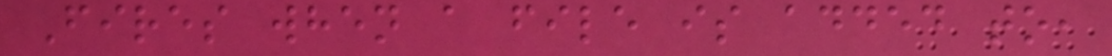Fires when a file is added to,
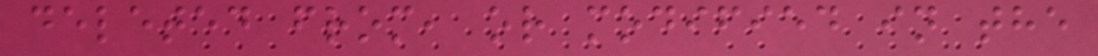deleted from, or modified in the
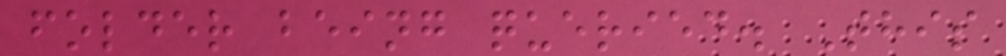folder being queried. This
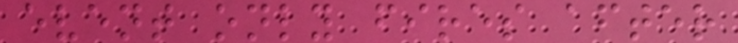event only fires after
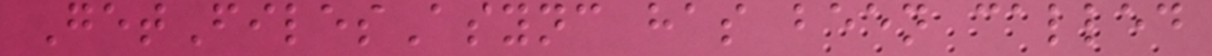GetFilesAsync has been called
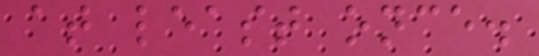at least once.
